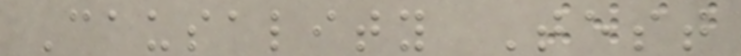Causality Test
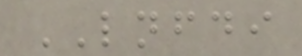LNFDI
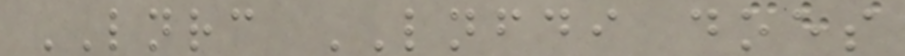LNRC LNFDI does
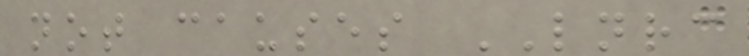not causes LNRC
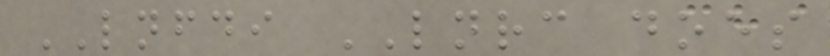LNFDI LNRC does
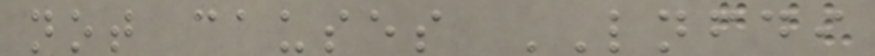not causes LNFDI
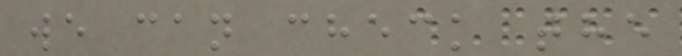we can check the
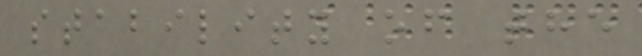stability of the
